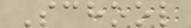School
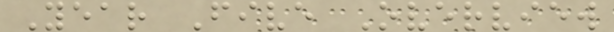Year Five Overview
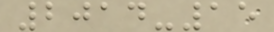2014-15
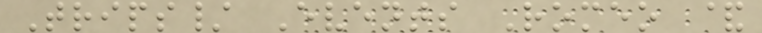Trips/ Events Romeo &
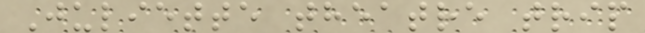Juliette theatre trip
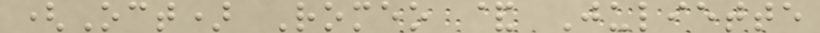(Oct) Romeo & Juliette
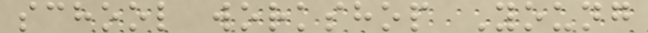school workshop Young
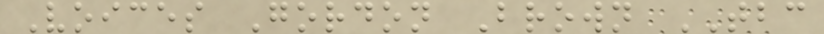Voices Gordon Brown TBC
